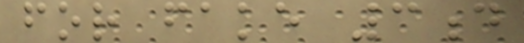for fake 3d
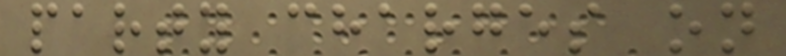party charges on
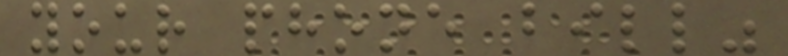your phone bill"
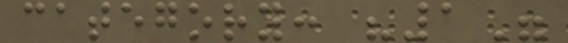category: "1"
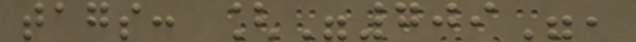tags: ["709",
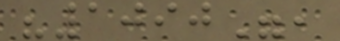"1090",
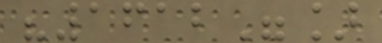"1612"]
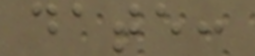date:
